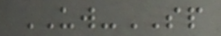UW-SP
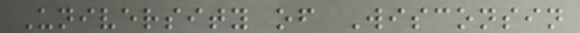University of Wisconsin
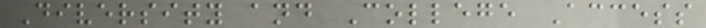Diversity and College Access
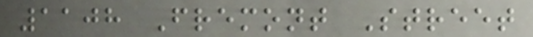1108 Fremont Street
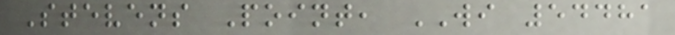Stevens Point, WI 54481
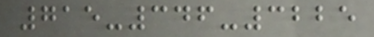715-346-3225
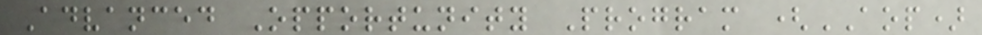Advanced Opportunity Program (AOP)
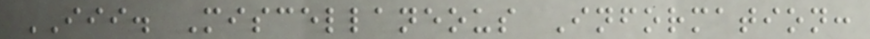III. Miscellaneous Information:
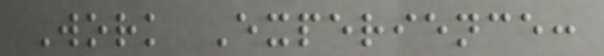Work Experience:
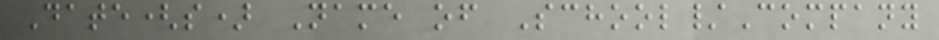Date(s) Name of School/Company
